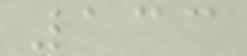133
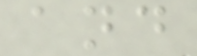and
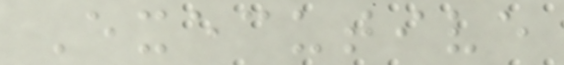Executive
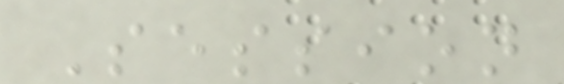Session
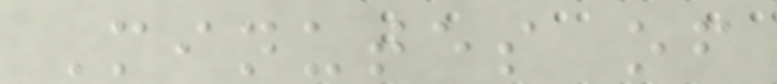Minutes of
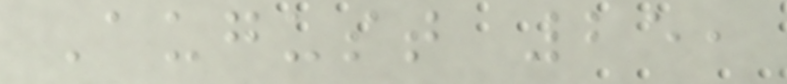August 25,
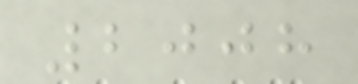2008
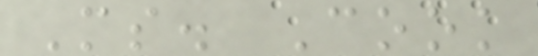Ms. Cook
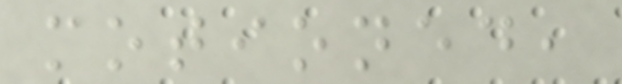motioned,
